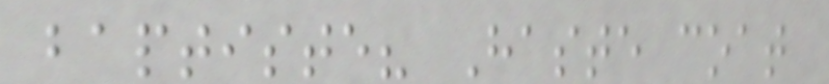baptiste? Haste coat
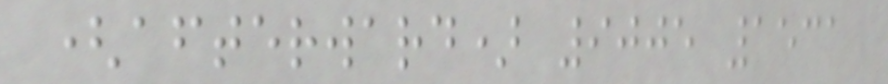(afterward) 9005 1531
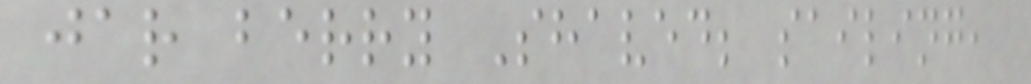jar berry Shaved; sailing,
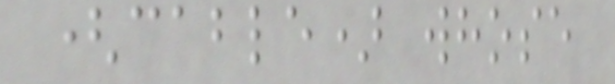(cable) whose
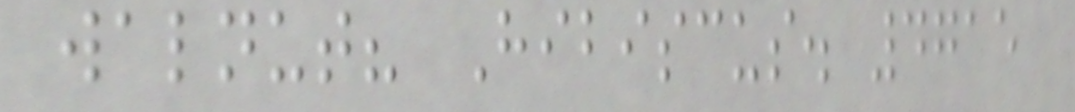walnut? Hibiscus. 4715
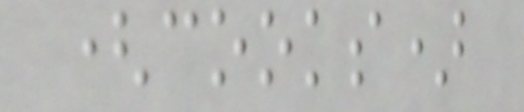(cooks)
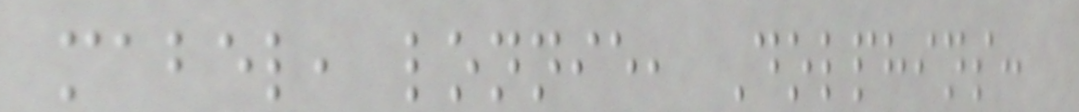mabel, lonnie, Dolphins:
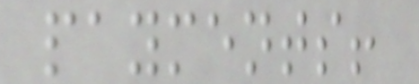payments!
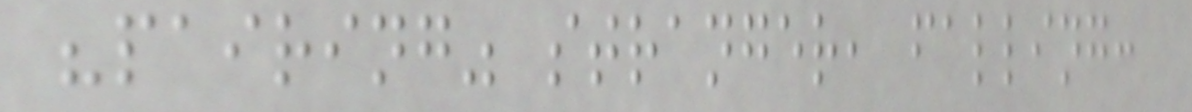"pairing" stranger, falling:
